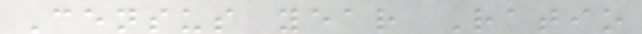Census year Ratio
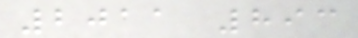2011 893
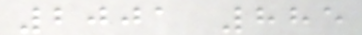2001 885
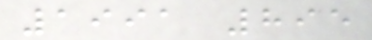1991 895
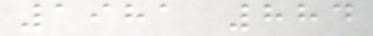1981 884
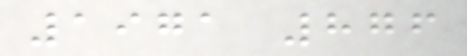1971 876
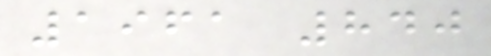1961 840
